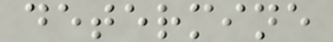determine
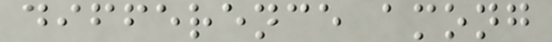difference among
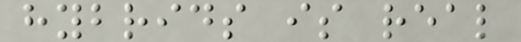hybrids is real
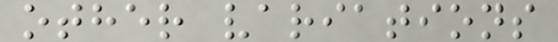other variations
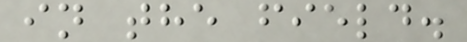in the field.
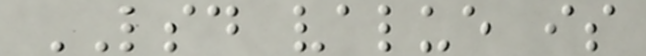LSD value is
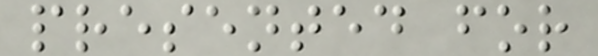presented for
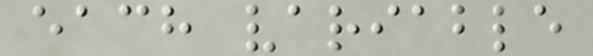each variable
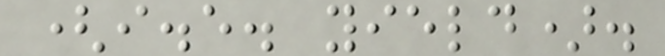(i.e. yield).
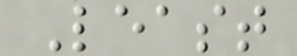Least
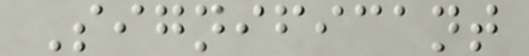Significant
